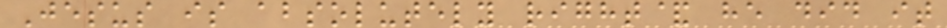Jesus is absolutely right& he did it
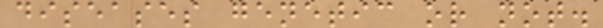diseases genetic or not.
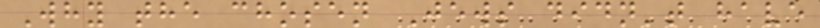Why the chosen Jews didn't have
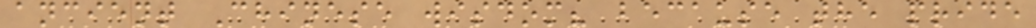ancient Chinese wisdom? because the pride
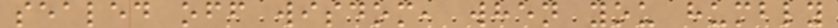sealed off wisdom, when you humbly
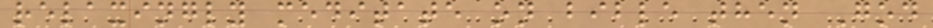relaxingly meditate on bible then God
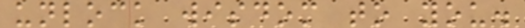unlock wisdom to you.
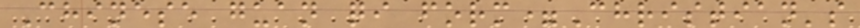Chinese guan qi form=Christian's
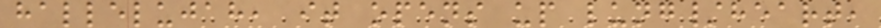hallelujah, it opens up lung/heart,
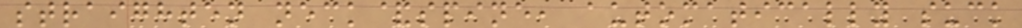straighten neck&spine, automatically suck
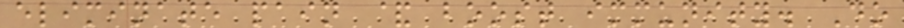eliminate pain & boost immunity. Do
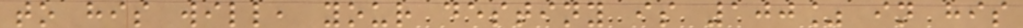to his will, your destiny is 100% in his
